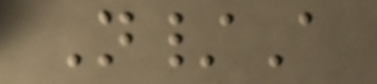N/A
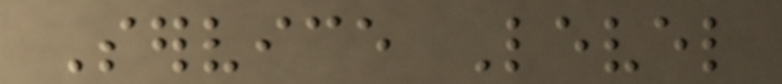Service Level
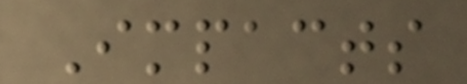Impacts
